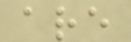are
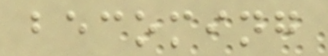becoming
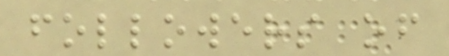followers of
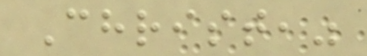Christ,"
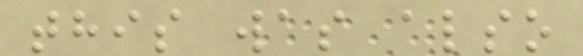this was also
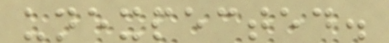unexpected.
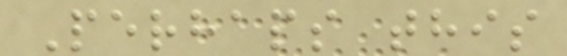Perhaps this
